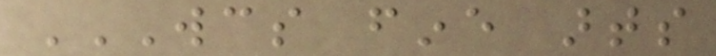WCS FINE ARTS
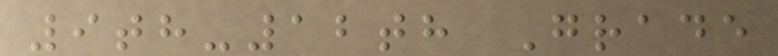9th-12th Grade
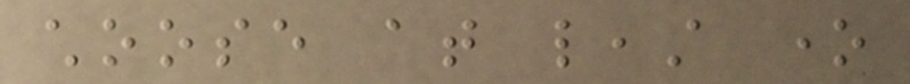choose at least one
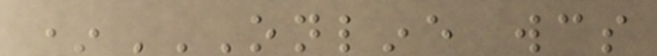*ONLINE WCS
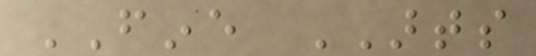FINE ARTS
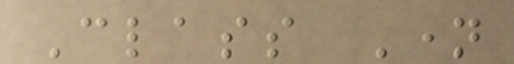Class Name
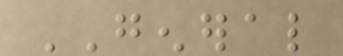GENERAL
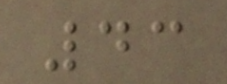43
